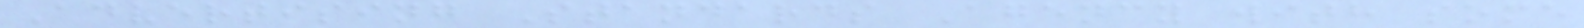Advertising Standards Agency with some
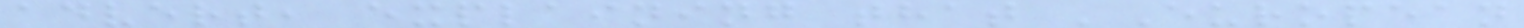advert, explaining that 'European
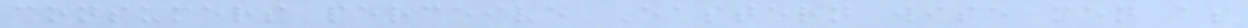consumers perceive Eastern wise men as
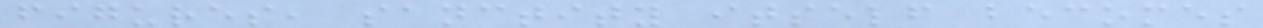figures, sanctity itself becomes
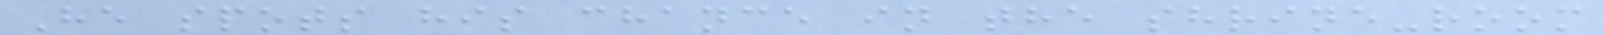He spots his chance in the shrine-room
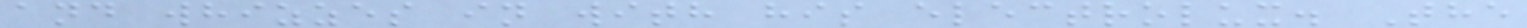and whizzes in with his electrolux. The
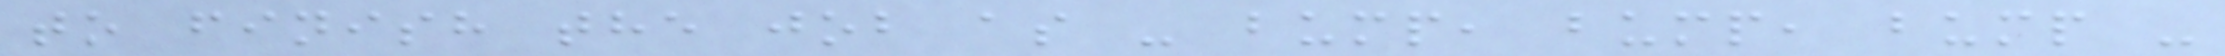to finish the job as - bump, bump, bump -
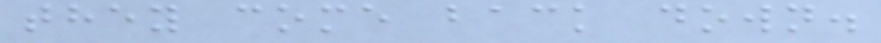they come back down.
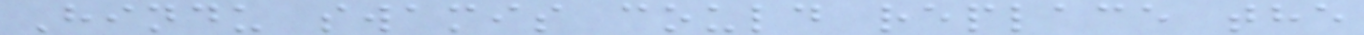Hindu swamis could replace the
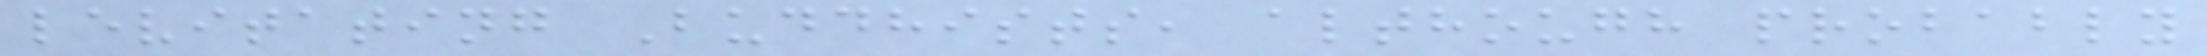levitating Buddhists, although probably
